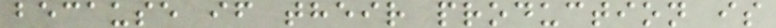because if their production is
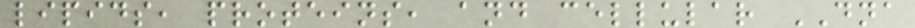lipids, proteins, and cellular DNA
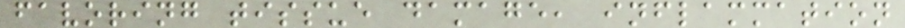favoring tissue damage, inflammation
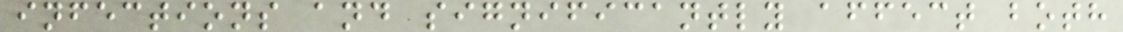infections and significantly affect both
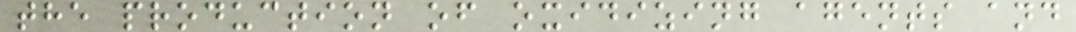the production of oxidizing agents and
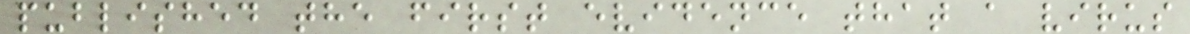published the first evidence that a virus
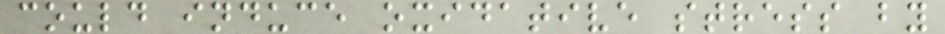could induce oxidative stress by
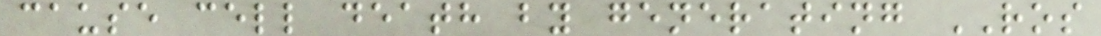cause cell death by generating ROS
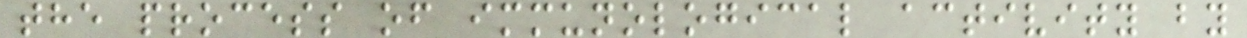the process of immunological activity by
